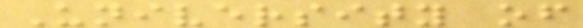University of
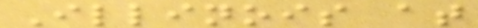Illinois at
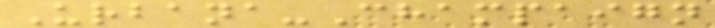Urbana-Champaign
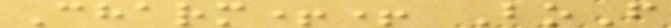Charm++ BoF
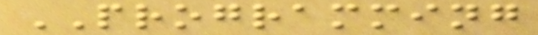PROGRAMMING
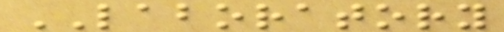LABORATORY
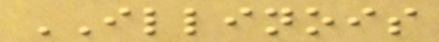ILLINOIS
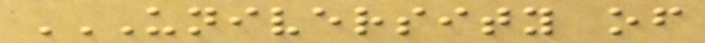UNIVERSITY OF
